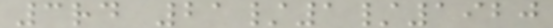3rd 21/1/1920
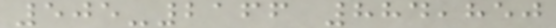505-2166 884,850
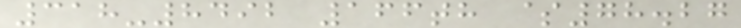318-8492 166th $78.27
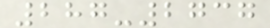287-2737
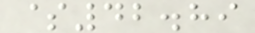$42.89
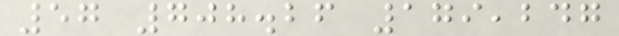57 708.26 179,247
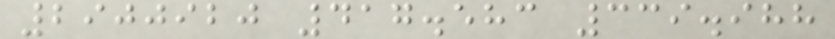2900920 417.583 339.988
